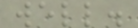well.
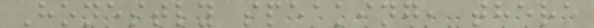Honestly speaking, there
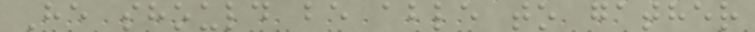He should be able to gather
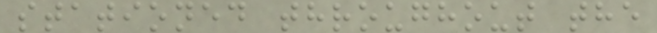stationed throughout the
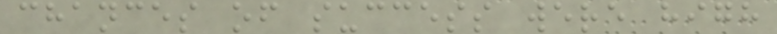chances of success were high
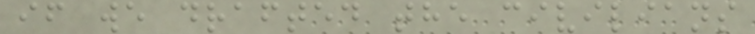if we drafted the civilians
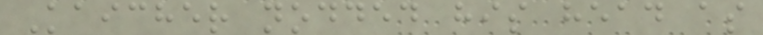Kaicher nodded his head as
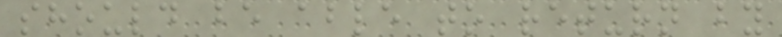should be able to return by
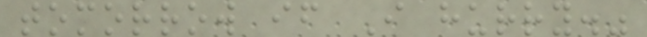tomorrow if I hurry."
